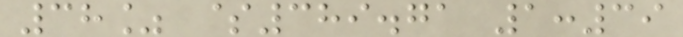38% $389.71 1:39
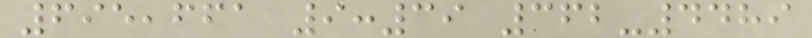695,661 9:39 362-4489
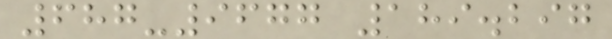687-9677 189.297
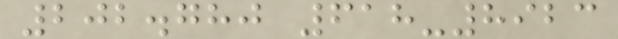202.780 618-8923
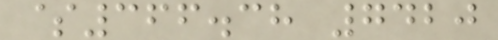$366.38 7420
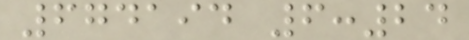674194 6:24
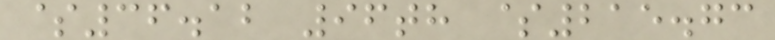$36.12 96th $215.73
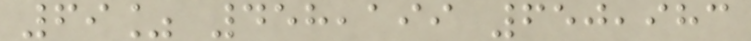69% 458,199 650,983
